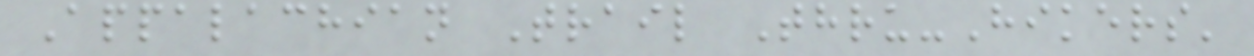Appalachian Trail Thru-Hikers'
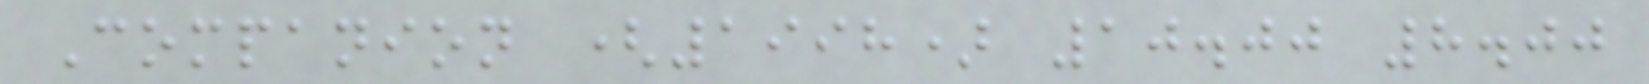Companion (1998) 10.00 8.00
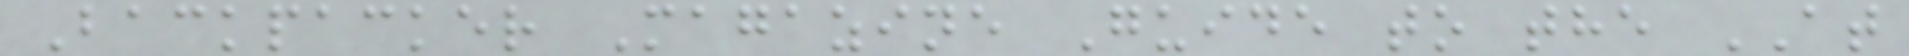Backpacker Magazine Guide to the AT
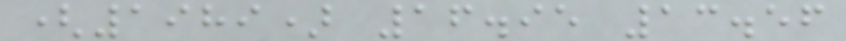(1989) 16.95 13.56
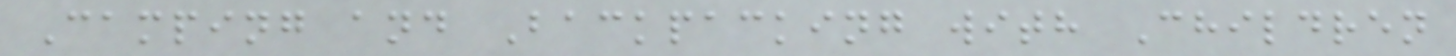Camping and Backpacking with Children
